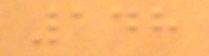148
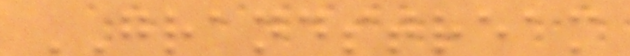GRANDSTREAM
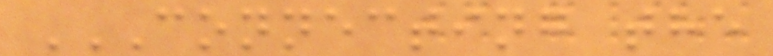CONNECTING THE
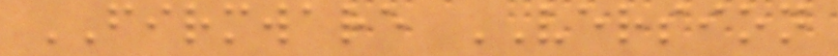FIRMWARE VERSION
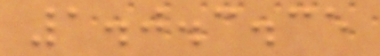1.0.3.35
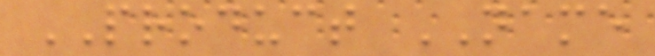PRODUCT NAME
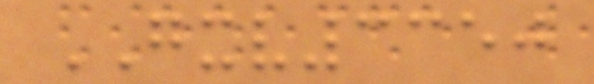GXV3350
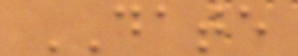DATE
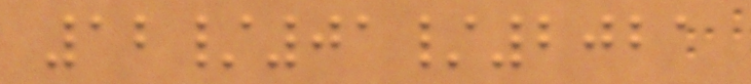12/01/2021
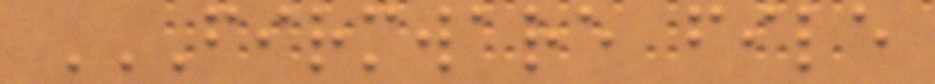FIRMWARE FILE
